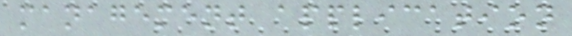management application
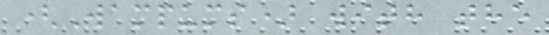(Wampums) with the
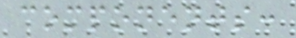components:
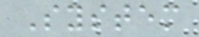System
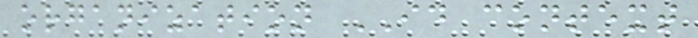organization ID context
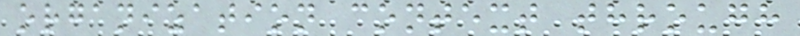organization context through
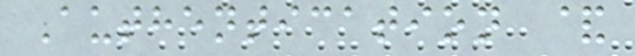Authentication &
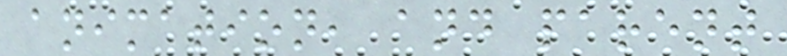animation, and parent
